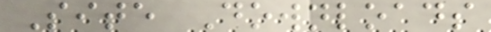Site Downloads
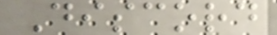Discord
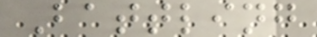Battling
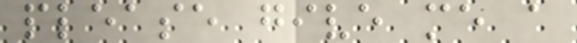please give me a
